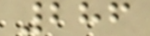286
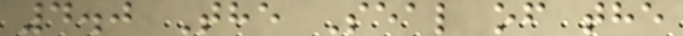4.0 The Seal of the
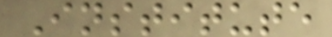Institute
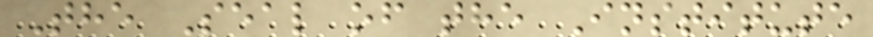The Seal of the Institute
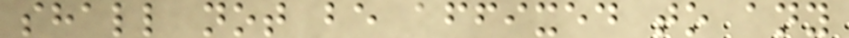shall not be affixed to any
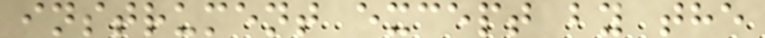instrument except by the
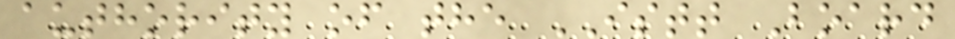authority of the ISTT Board
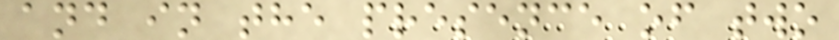and in the presence of two
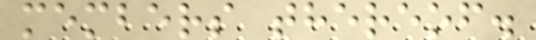members thereof.
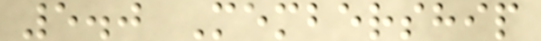5.0 Membership
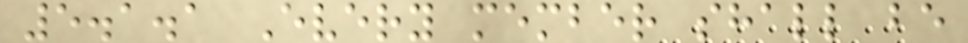5.1.1 Every member shall be
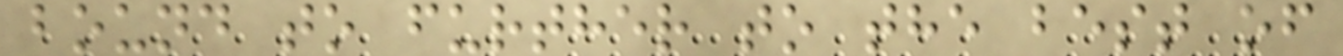bound to further to the best of
